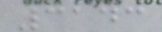3143
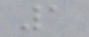1
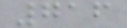716
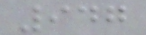947
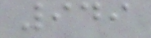949
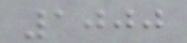1000
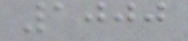1000
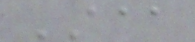AAA
